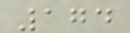174
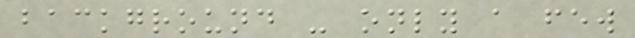background - only a few
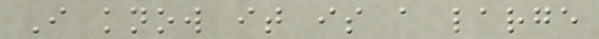I know it is a large
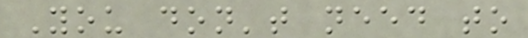You don't need to
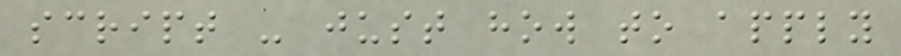script - just how to apply
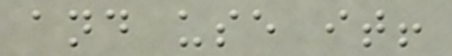and use it!
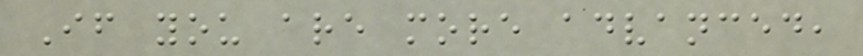If you are more advanced,
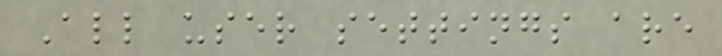All user settings are
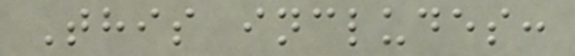This includes:
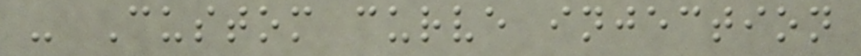- Custom curve injection
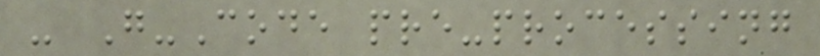- G-Code pre-processing
